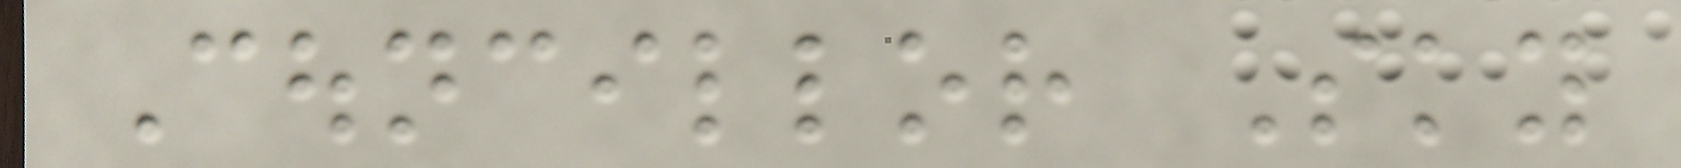Councillor Sky
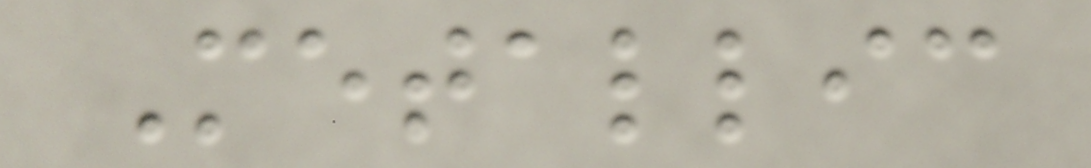Metallic
